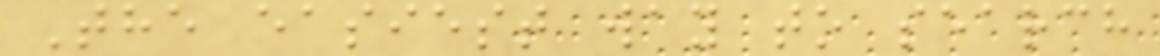The easiest way to search
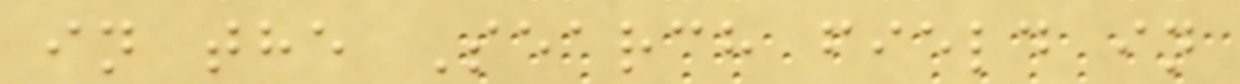in the Search field in
